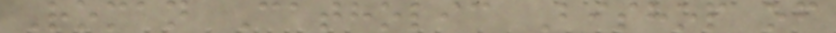Roman Catholic Bishop of
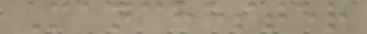Manchester
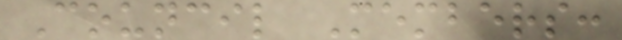Council Members:
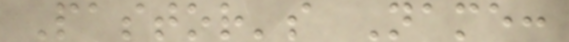Pastor's Name:
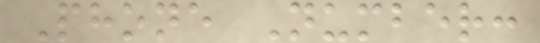Phone Number:
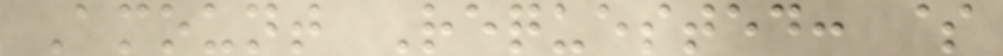Amount Requested: $
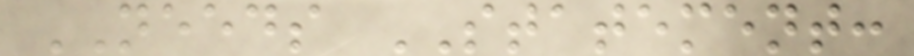NEEDS STATEMENT:
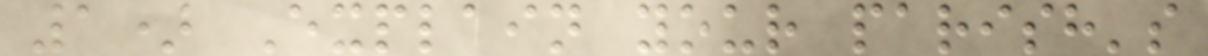1) Explain your parish's
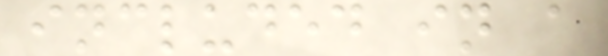included in a
